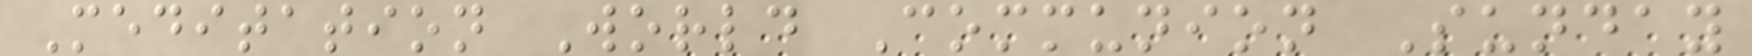Meditation World Communion Sunday
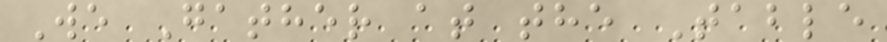We Gather at the Table
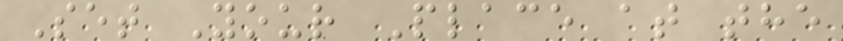Set Your Place at the
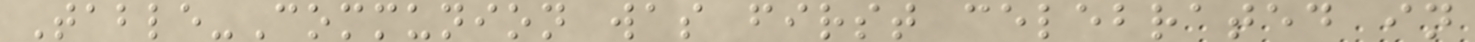Table-Communion was first celebrated in
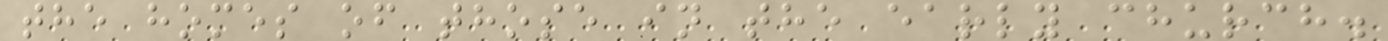the homes of those in the early church.
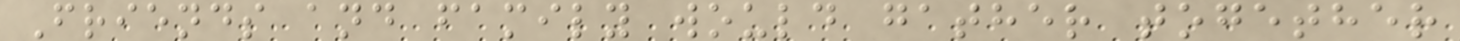Friends and family would gather together
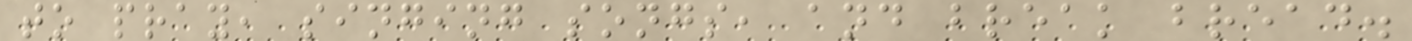to pray, singing songs, and break bread.
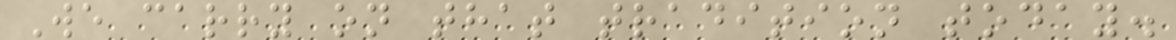We carry on that tradition today.
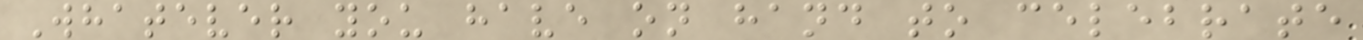Whatever you have on hand to celebrate
